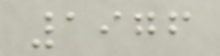1976
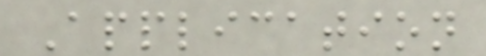Application
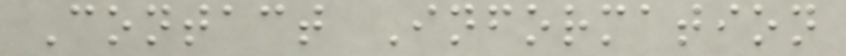Contact Information
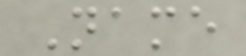Name
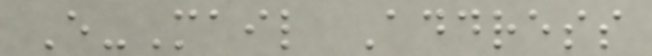E-Mail Address
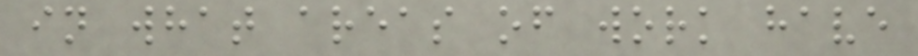in what areas of work have
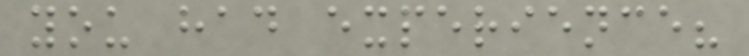you had experience?
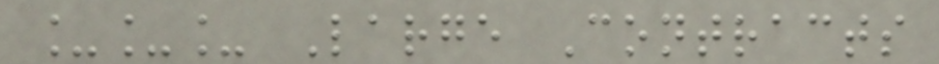___ Large Contracts
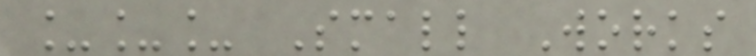___ Small Works
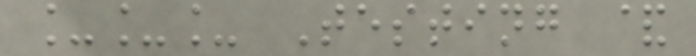___ Testing &
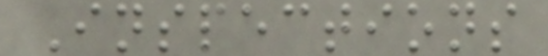Inspections
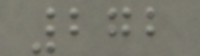272
